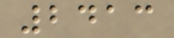2413
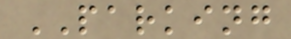PARKING
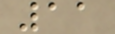11
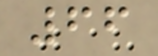66
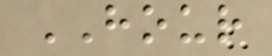HOUR
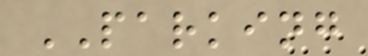PARKING
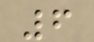6
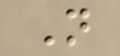N
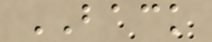BACK
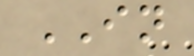IN
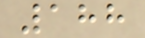188
